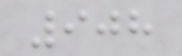908
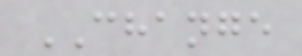CHANGE
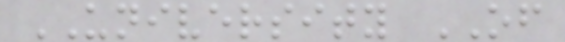UNIVERSITY OF
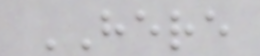HERE
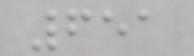651
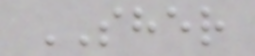SHER
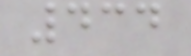434
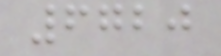6720
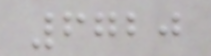6720
